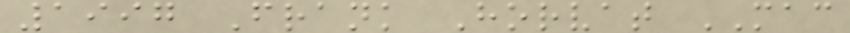1997 Frank Horvat MAC
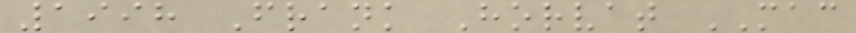1998 Frank Horvat MAC
